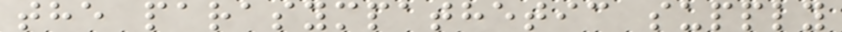the parasympathetic supply
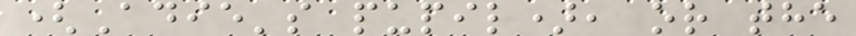(Adie's pupil), or the
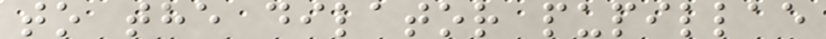to the dilator pupillae
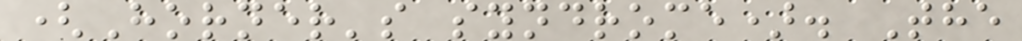(Horner's syndrome). The
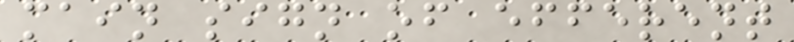main sign of efferent
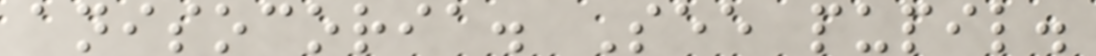anisocoria. See pupil.
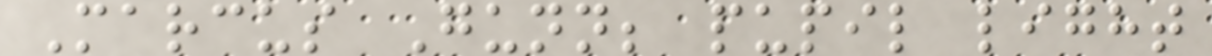Marcus Gunn; pupil light
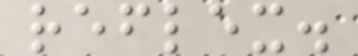reflex.
